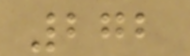272
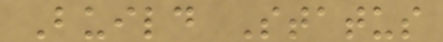Build Status
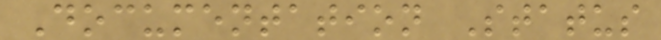Documentation Status
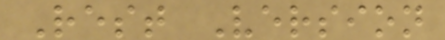Rest Version
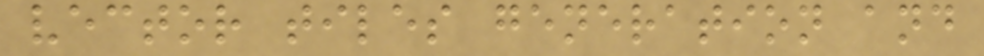vector tiles generation and
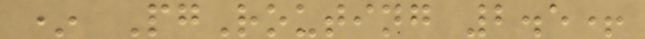* PgRouting 2.5+
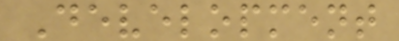Development
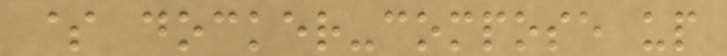$ docker-compose up
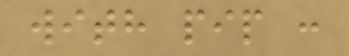with pip :
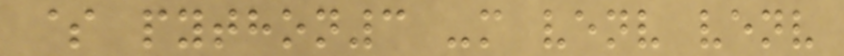$ python3 -m venv venv
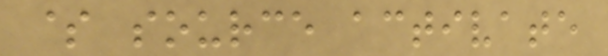$ source activate
